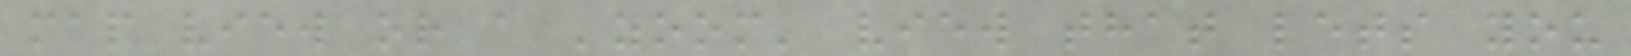map view or a 'zoom' view that lets you
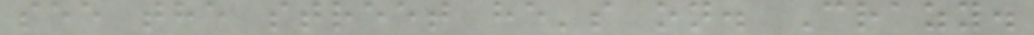see the street he's on. Crazy.
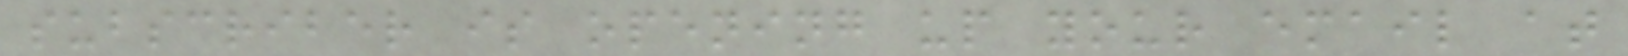subscriber is opening up your email at
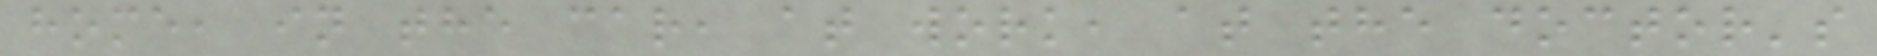home, in the car, at work, at the doctor's
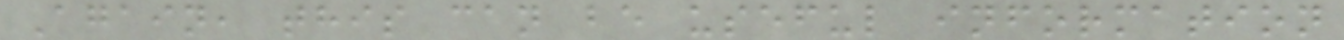Again, this can be useful information
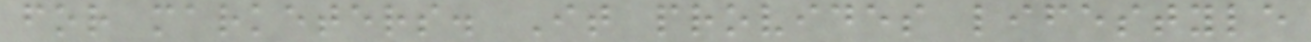for marketers. It provides lifestyle
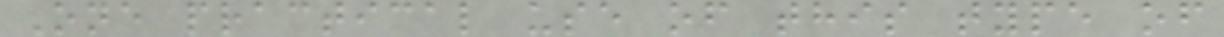One practical use of this type of
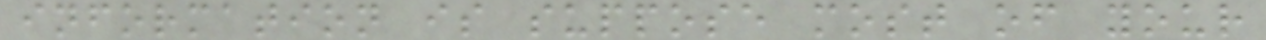information is suppose most of your
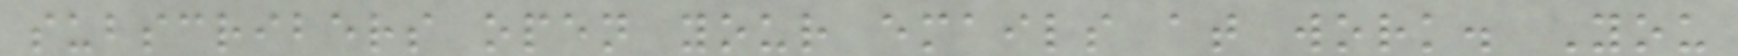subscribers open your emails at work. You
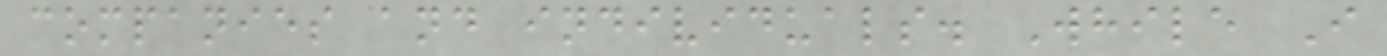companies and individuals. While I
